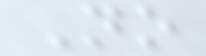No
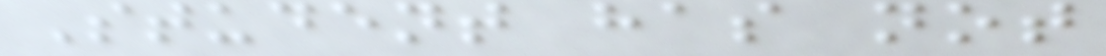Student has not
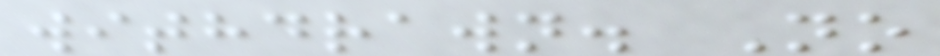withdrawn. No
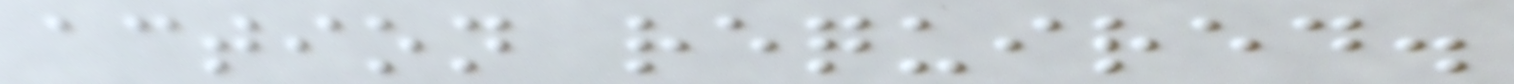action required.
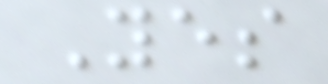Yes
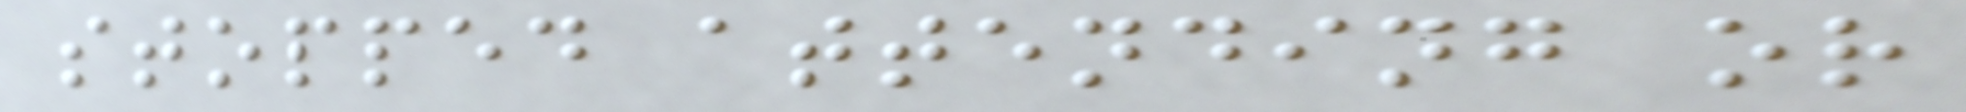stopped attending or
